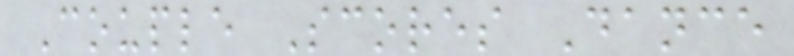Couple Scores Dance
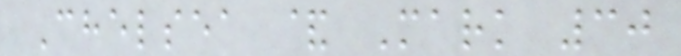Chelsea & Mark 30
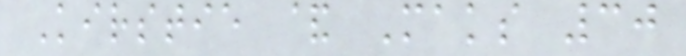Kirstie & Maks 30
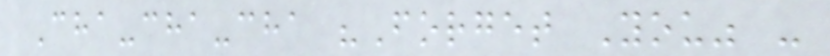Cha-cha-cha "Forget You" -
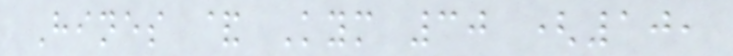Hines & Kym 30 (10,
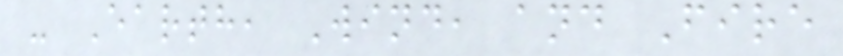- Earth, Wind, and Fire
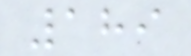189
